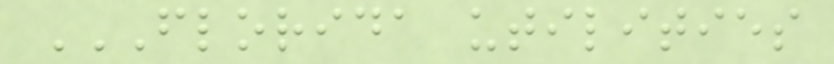FLORIDA UTILITIES
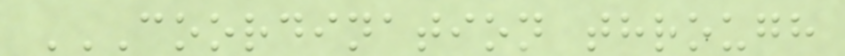COORDINATION THROUGH
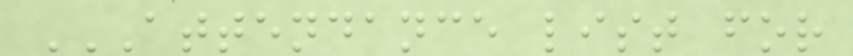ATTENDANCE LIST FOR
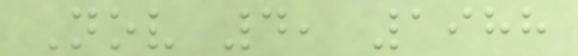Nov 4, 1988
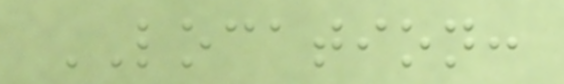LOCATION:
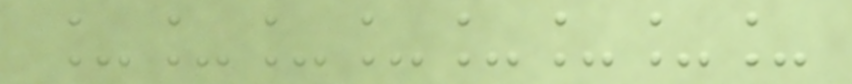________
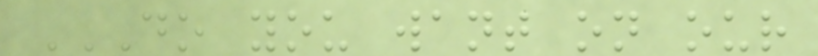DO YOU WANT ON OUR
